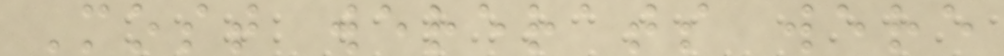Most wererats were
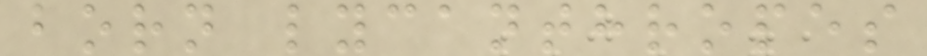born lycanthropes
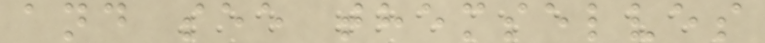and see themselves
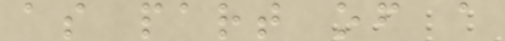as part of a
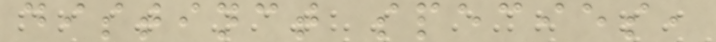distinct species,
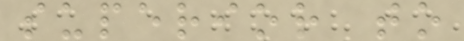superior to
